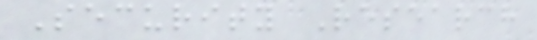Security Research
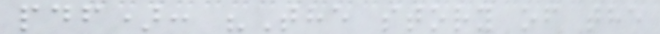pdf): "The story of the
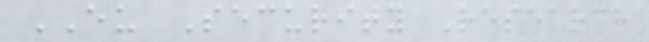EU Security Research
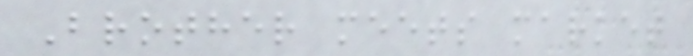Brother meets market
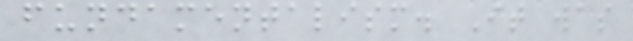fundamentalism. It was
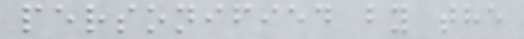personified by the
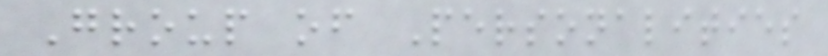Group of Personalities
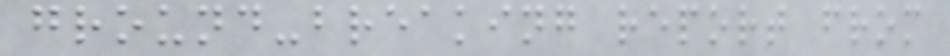ground-breaking report from
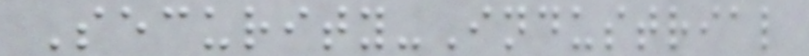Security-Industrial
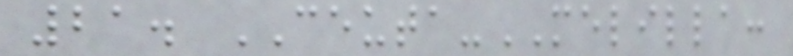21. CEUTA-MELILLA:
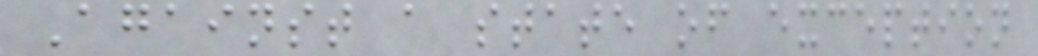Against a state of exception
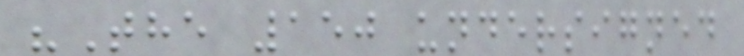"The 150 undersigned
